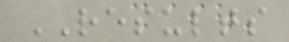RESULTS
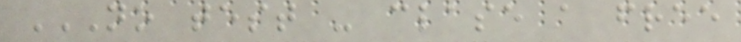NO TEST - CLASE A FREE
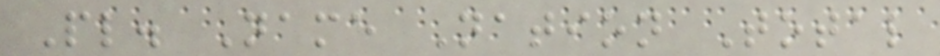Pl. Name Nation Total
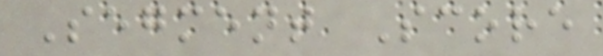Segment Score
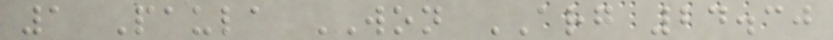1 Paula WON ARG 24.30
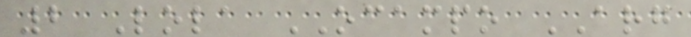2 Lola OCAMPO ARG
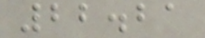22.21
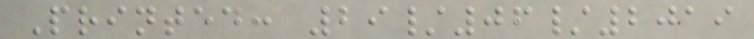Printed: 29/06/2019
